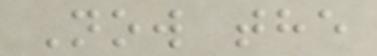Now the
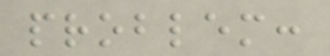problem:
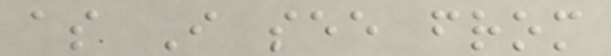as I see from
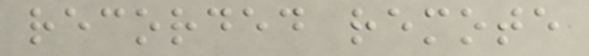recorded remote
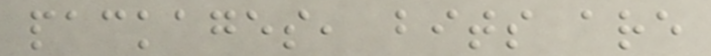packages, bits are
